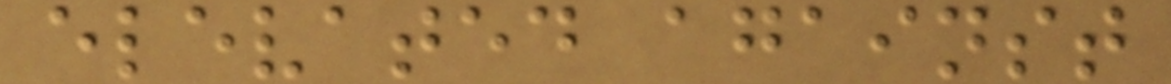elevated against
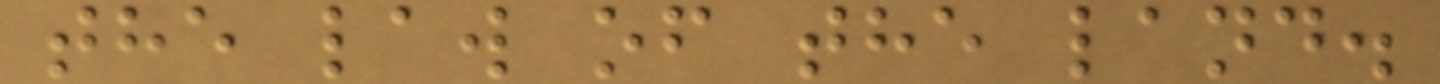the law of the land.
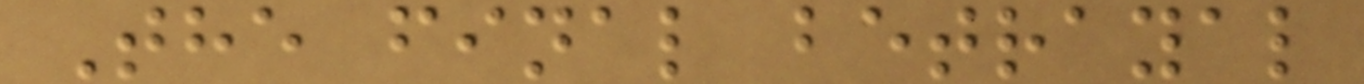The final betrayal
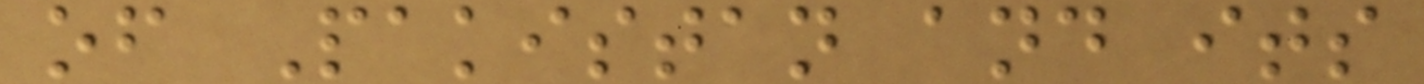of Pakistan and its
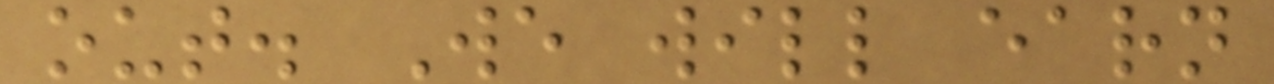out. We will earn
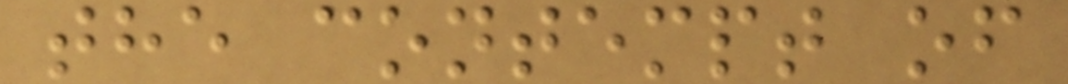the contempt of
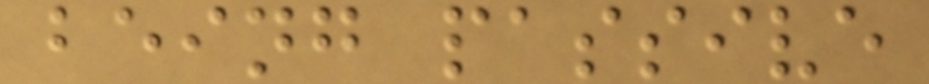being passive
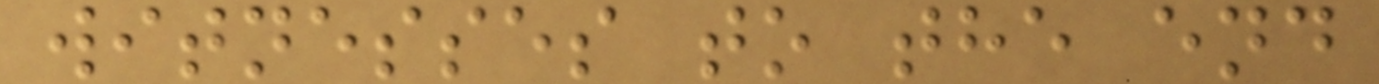witnesses to the end
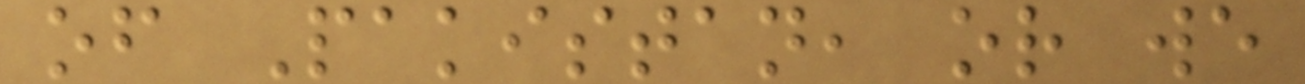of Pakistan, or we
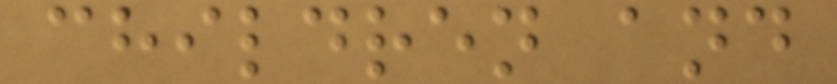children and
